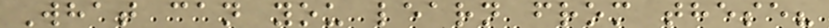What can you learn from these?
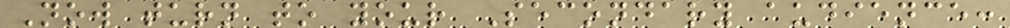Now turn to your Secondary audience:
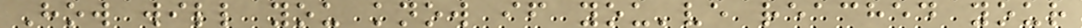How will you know if you've reached your
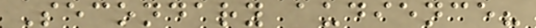Secondary audience?
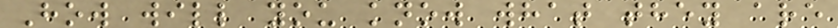How will you know what they are
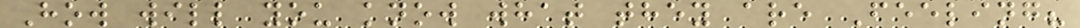How will you know what they are Feeling?
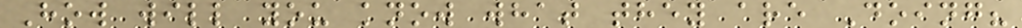How will you know what they are Doing?
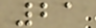21
